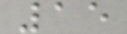15
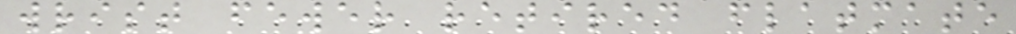wrist fewer retired flatmate
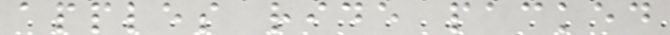apples ride packed
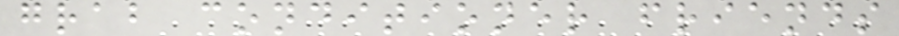grab conditioner friends
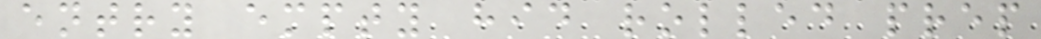entry empty hid rolled prep
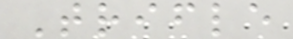Trifle
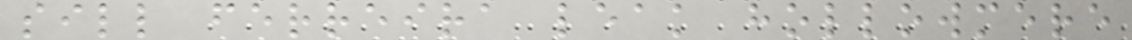sill ferreira leak hollowmere
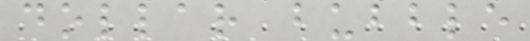dollar bubble
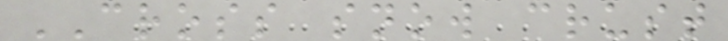CROSS snow crust
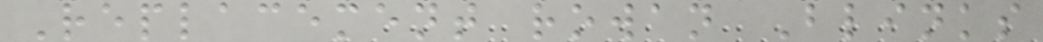Replacement rowan Blinks
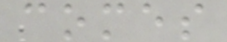comes
